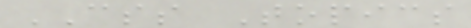CSS Topics
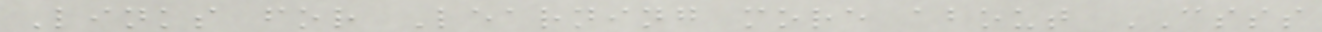Links for Learning more about CSSS
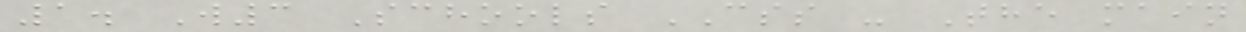1. W3 Schools CSS - The main
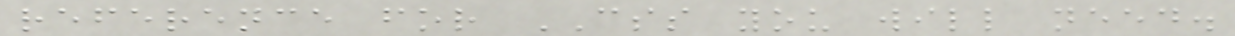reference for CSS you will need.
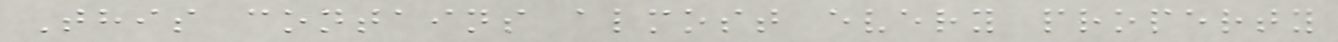This contains almost every property
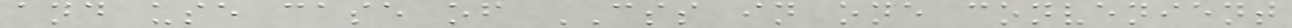and use case of CSS in one convenient
